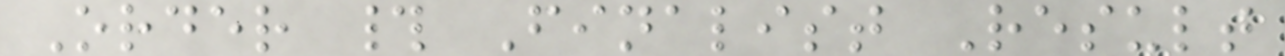Order # Finalist Result
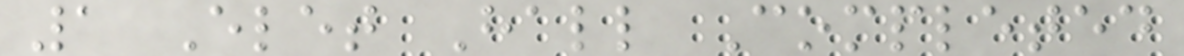1 Elet Hall Completed
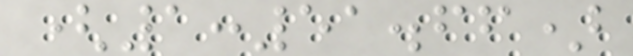(1:51.66)
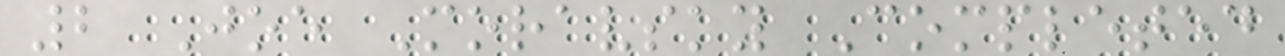2 Joe Moravsky Completed
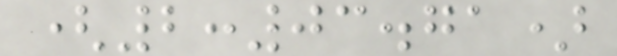(2:03.71)
